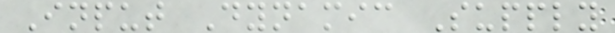Input Dynamic Supply
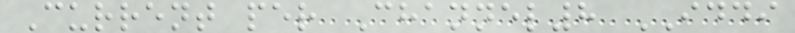Current per Channel8 IDDI
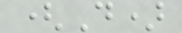(D)
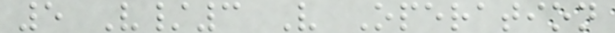5 V/3 V Operation
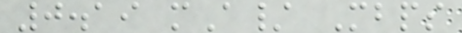0.19 mA/ Mbps
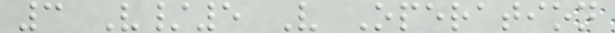3 V/5 V Operation
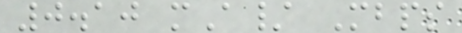0.10 mA/ Mbps
